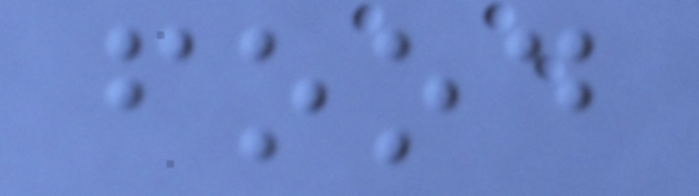food
